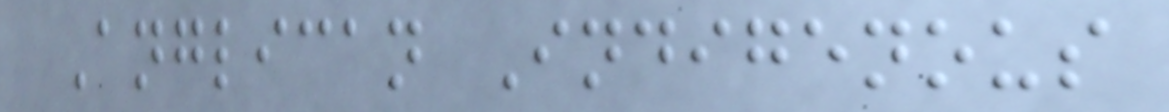Anglican Indigenous
